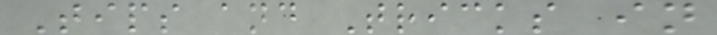Tips and Tricks in
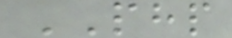PHP
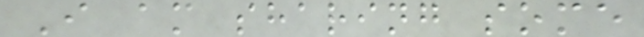I am sharing some
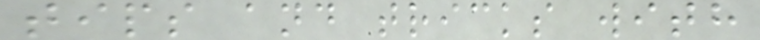tips and tricks with
